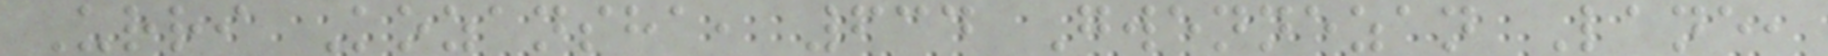Urri Kozansha, 634 Gwennezan Lane,
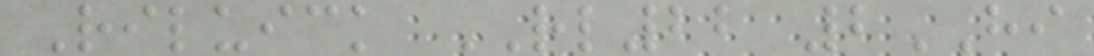Riluick RL22 2HI
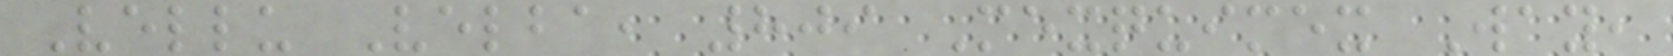Vellu Velba, 809 Mexquimex Way,
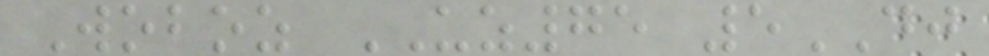Woboz UZ75 5DJ
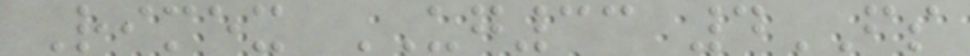Rimex UG33 4FS
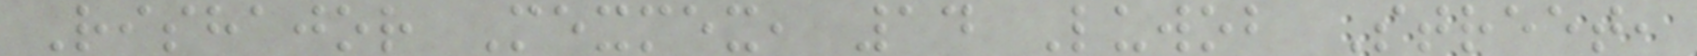Rishajor Mexmex, 14 Luwob Street,
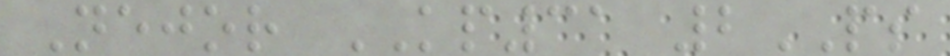Nejor KP31 2PS
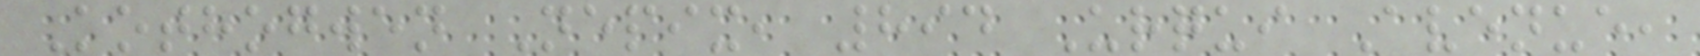Kothogwen Nepix, 894 Urqui Avenue,
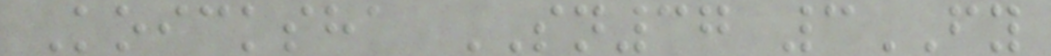Koicksha SN37 3FY
